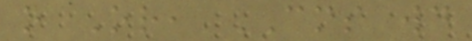o Or, CMS would
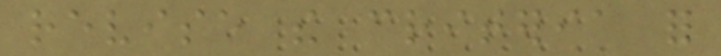revise the criteria for
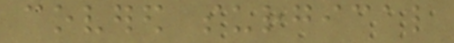covered surgical
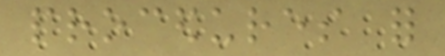procedures for
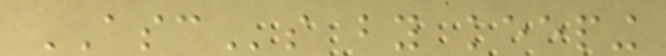ASCs by keeping
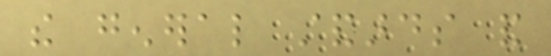the general standards and
